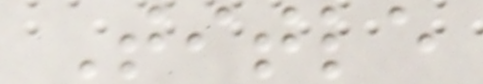Title
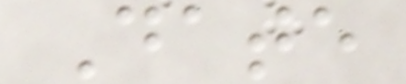Date
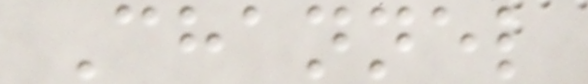Channel
